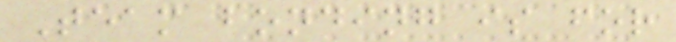Team bonding is for
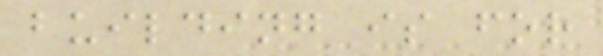building is for
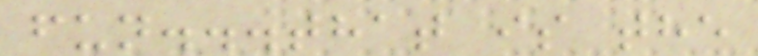fun...that is the
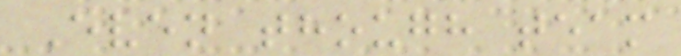Even though team
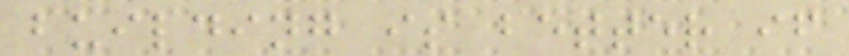building is better if
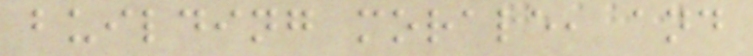building morale, and
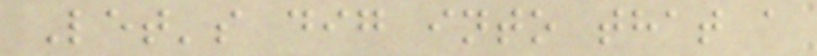Let's dig into that a
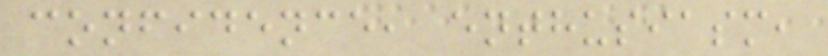confidence, enthusiasm,
